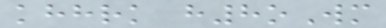khhrk h8oWm
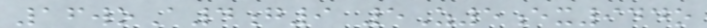16woA4g9 5Z5ex944o
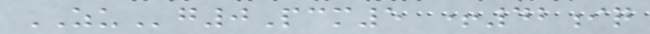ZUg0Pcm5 +42iq
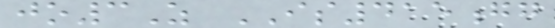jo3Z IS415gg
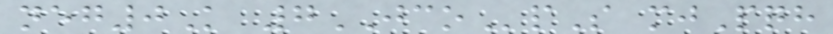neg0K 7JCOpS mjPqh
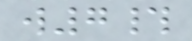w7#
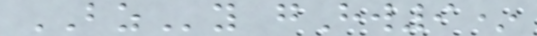BZy gHw9*
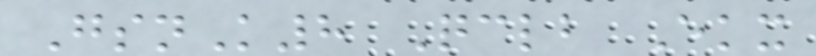GsnK8 Qclb Ekx
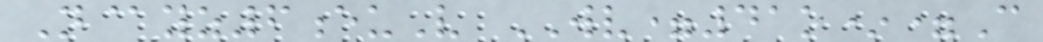N@yz6euV WV=41o*=C
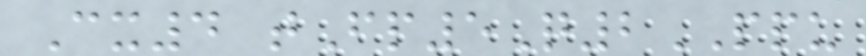Cx4 tFp5Q2PPU
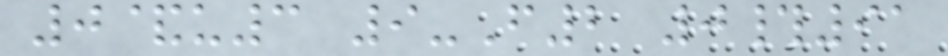0&u3 9-F2 0#91
